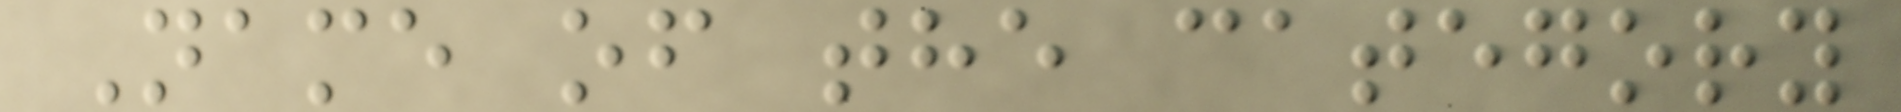Name of the category
